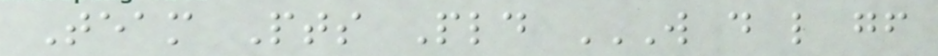Team Pts Pld W D L GF
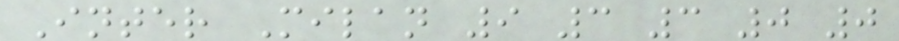Inter Milan 9 3 3 0 0
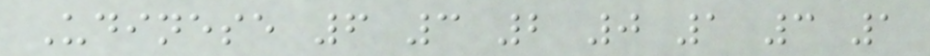Udinese 6 3 2 0 1 3 1
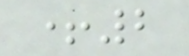+2
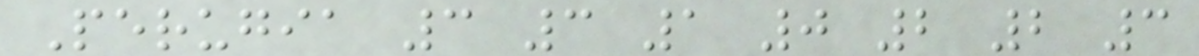Perugia 3 3 1 0 2 2 3
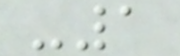-1
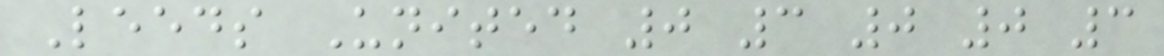Leeds United 0 3 0 0 3
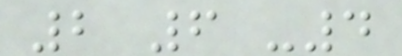2 6 -4
